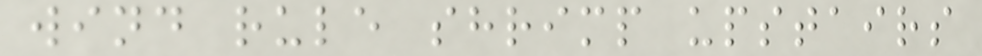wind rule shrimp upstairs
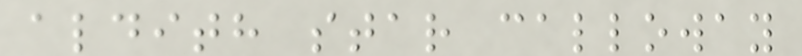aldith star calloway
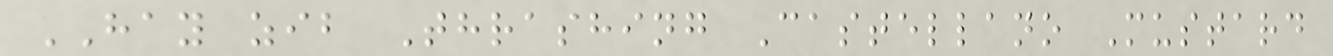HAY zib Thrashing Castellano Mustard
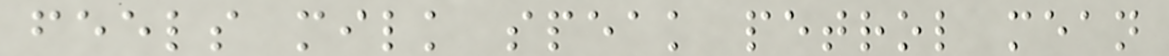feels milk speak petrol mean
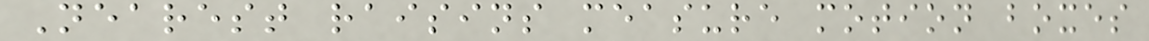Nearest raisins measure motion boxes
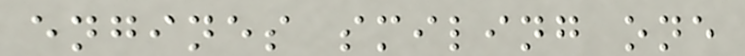engines smiling one
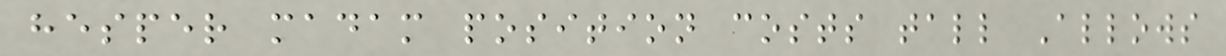hesper madam position costs tall Allows
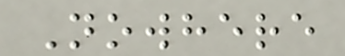Nowhere
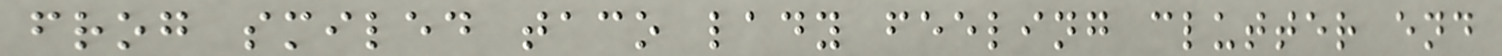frog smiled taco lady feeling clutter end
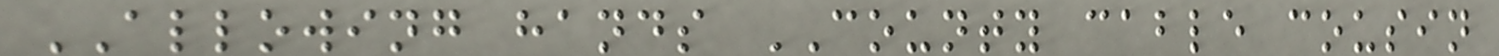ALLOWING hands COUNTY cable cousin
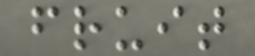fruit
